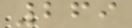269
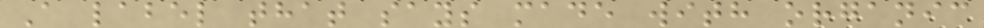A label that says made with organic
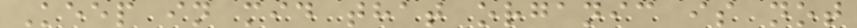Keep in mid that organic is not
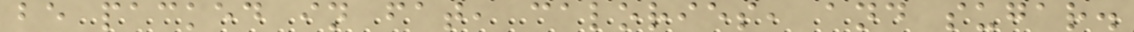be packed in fat, calories, and sugar.
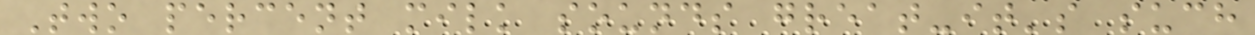Two percent milk sounds great-it's such
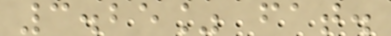3.25% fat.
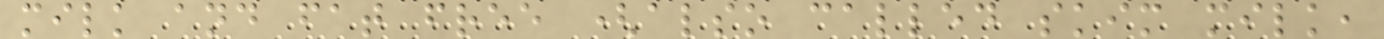milk and fat free (also called skim milk,
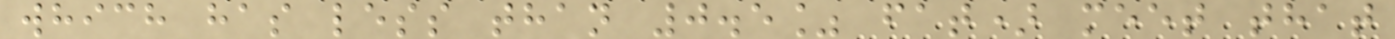which has less than 0.5% fat) meet that
